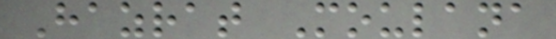Hazrat Moulana
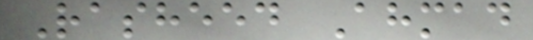Rasheed Ahmad
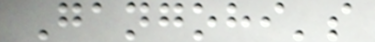Gangohi's
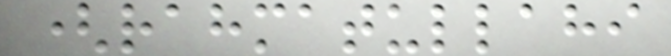(rahmatullahi
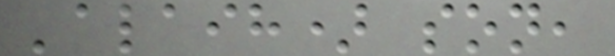'alaih) son,
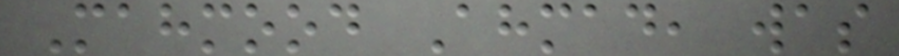Mahmood Ahmad, was
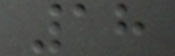18
